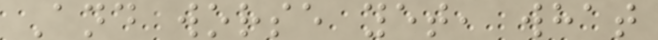And worse yet, what
